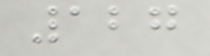127
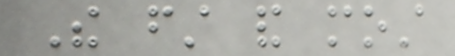The first and most
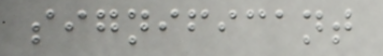significant
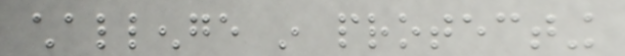challenge in protecting
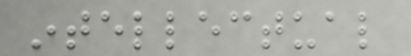intellectual
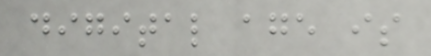digital age is
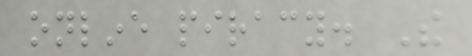online piracy. The
